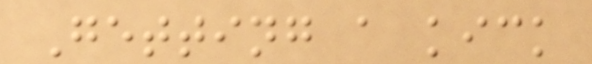Getting a kick
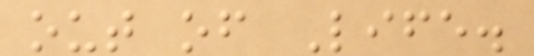out of Life.
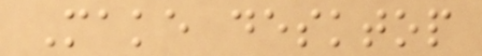Make desktop
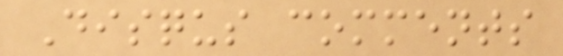Disqus comments
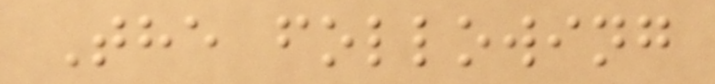The following
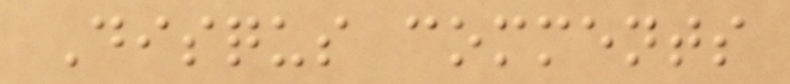Disqus comments
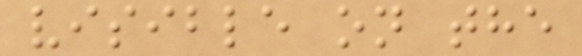visible on the
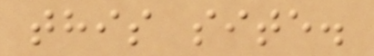this site.
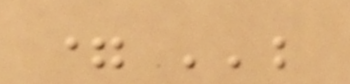= '';
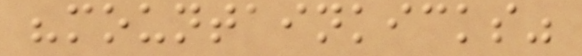"mountainkicks"
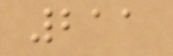211
